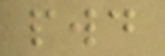pwd
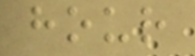hour
